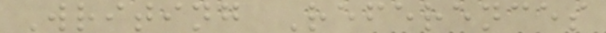Writing References
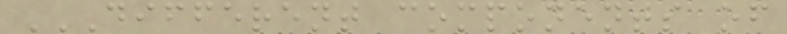DIFFERENT COMPONENTS OF
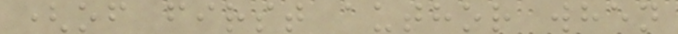(of first author when
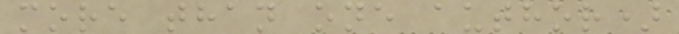more than one author)
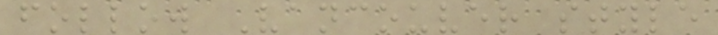follow Vancouver style
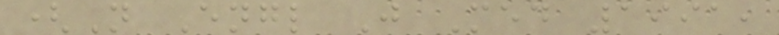(N Engl J Med 1991,
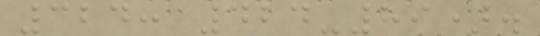324: 424-89).
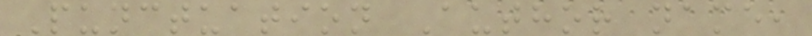Punctuation Author name,
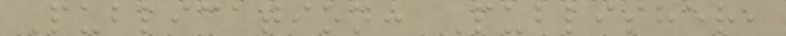Publication: Publisher,
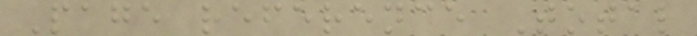Page reference Total
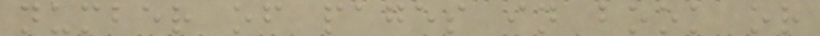number of pages in book or
